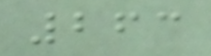263
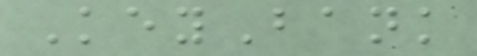KeyBank
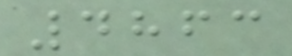4863
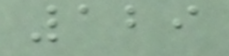129
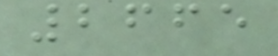2665
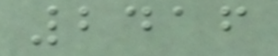2416
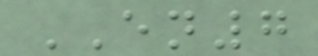EN7
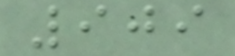909
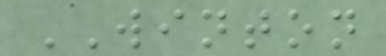WINTON
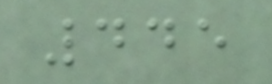445
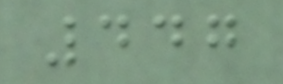447
